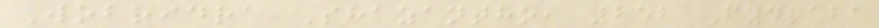Wobridra Shazantho, 252 Fydraba
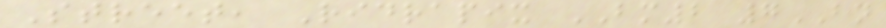Street, Ridrapix BM2 7BN
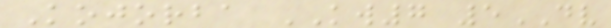Kojorba KW7 5DV
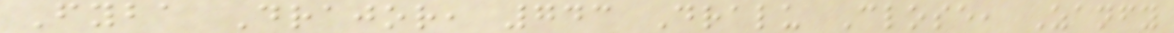Fyba Drajor, 743 Dralu Close, Zanfy
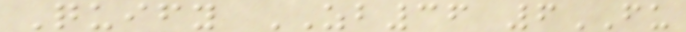Quify ZB36 6FU
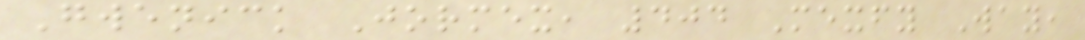Gwenick Jormex, 404 Mexfy Way,
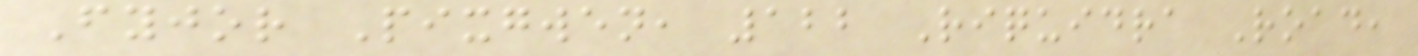Fyjor Pixgwen, 122 Riquidra Road,
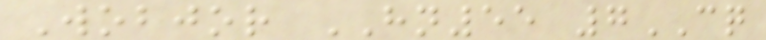Wobjor HN55 7CQ
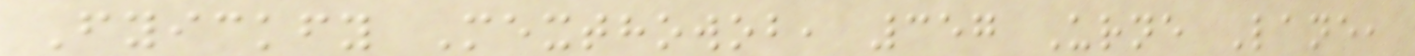Fyickfy Mexthowob, 357 Urne Lane,
